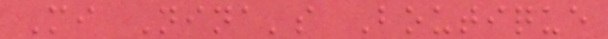Mi Nina's Boutique
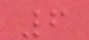6
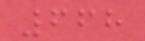668
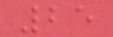25
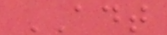ADT
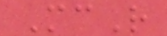McR
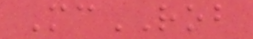McROB
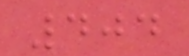404
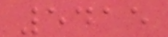5415
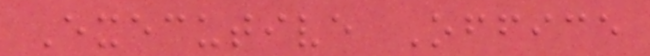Executive Office
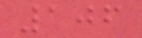106
